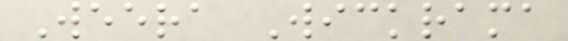Weera Wickrama
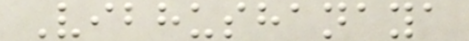Vibhushanaya
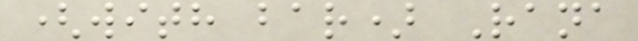(with bar) Rana
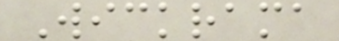Wickrama
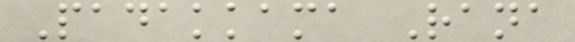Padakkama Rana
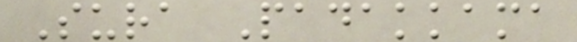Sura Padakkama
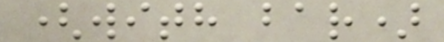(with bar)
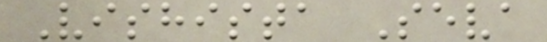Vishista Seva
